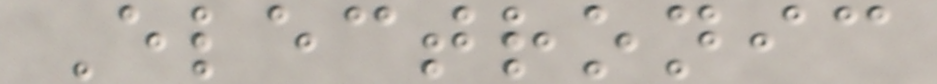Electronic
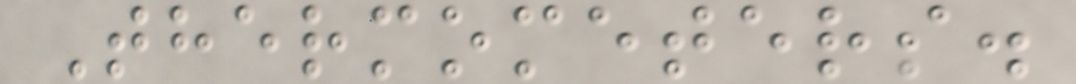Thermometers.
